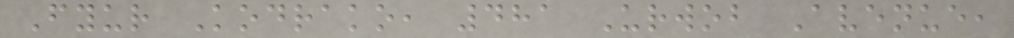Fyur Kodrako, 481 Urwob Avenue,
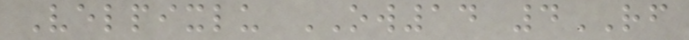Velpixlu OW14 4RF
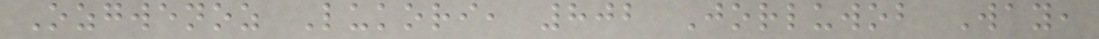Ozgwenoz Lukori, 802 Jorluwob Way,
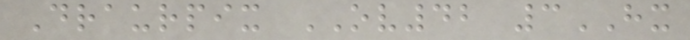Draurpix OV42 3HX
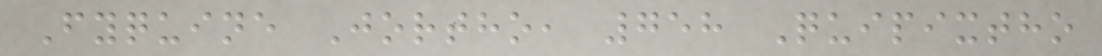Fyquine Jortho, 758 Quipixtho
